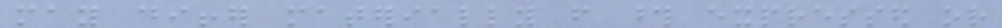may differ materially from those expressed or
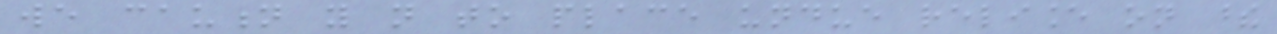we caution you not to place undue reliance on these
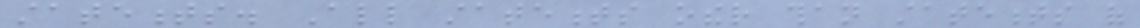statements. All statements other than statements of
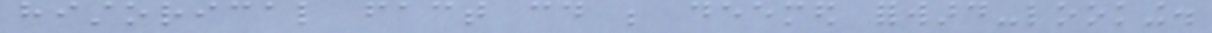historical fact could be deemed forward-looking.
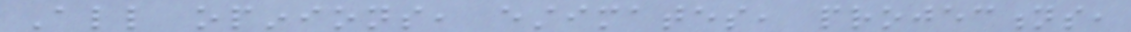All opinions, estimates, projections,
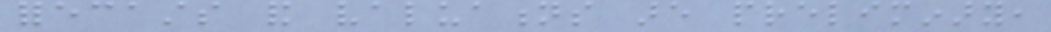forecasts and valuations are preliminary,
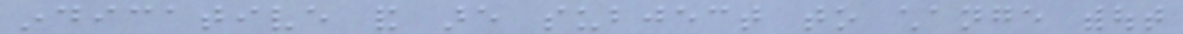indicative and are subject to change without
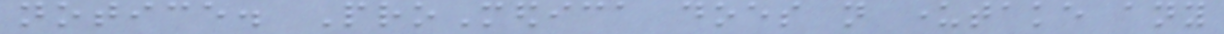notice. ProMedica does not undertake any
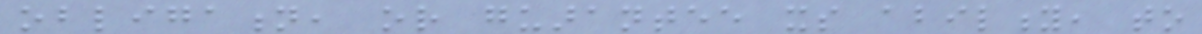obligation, or guarantee its ability, to
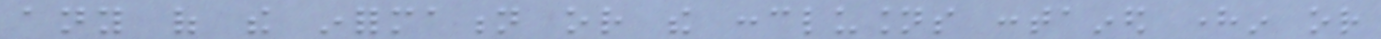any of the information or the conclusions contained herein or
